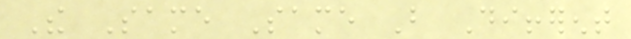The Same Same But Different
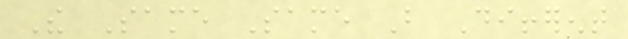The Same Same But Different
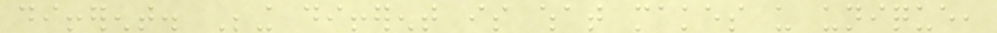different. Being different is what makes us unique,
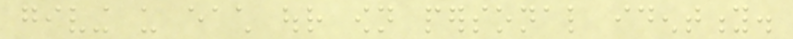giving us each our own personal identity.
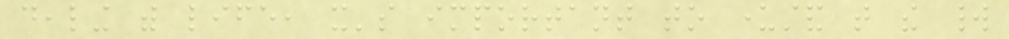dealing with life, it's important to understand that the world
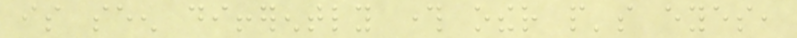is seen differently through other people's eyes,
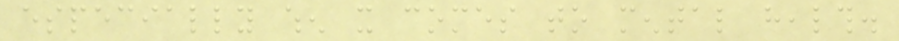especially when it comes to mental health.
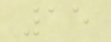15
